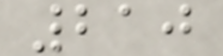210
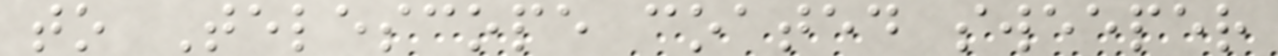to Telescope coated sweeper
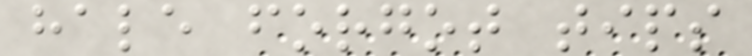hale forgot tips
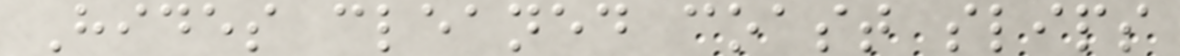Hides cleaned coast slips
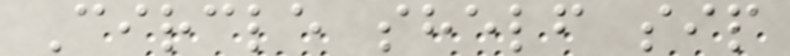Circle shelf sip
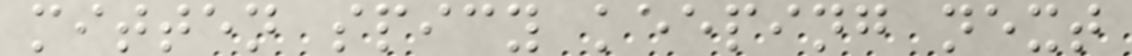mitten spicy keeping next
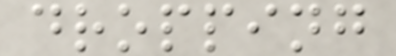dropping
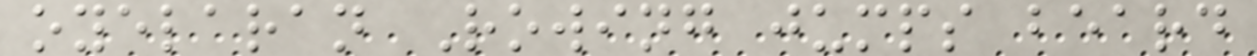oyelaran Rowing jumps beard
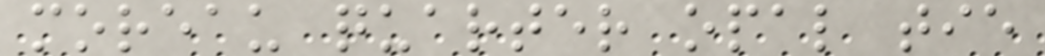moreau quarter opal tie
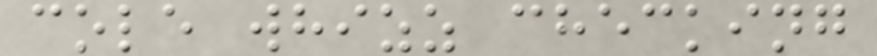cole whizz checking
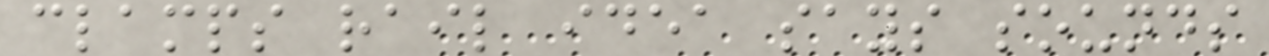clamps rail idea says sounds
